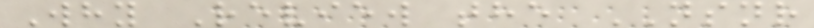Why Review the NSNR
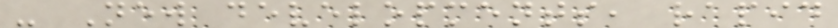- New developments, rapid
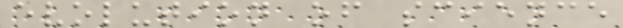evolution of science
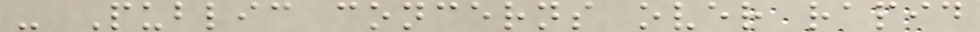- Public concerns over rapid
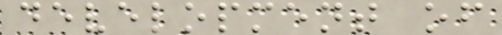development of
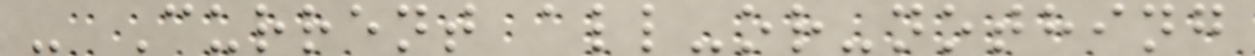- Current all-or-nothing
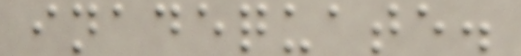inadequate.
